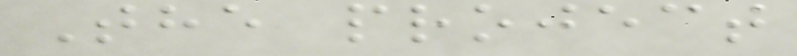The project
